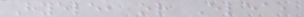Hyele, or Elea,
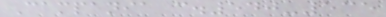Campania c.540-535
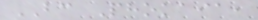BC Phokaia,
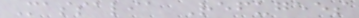Massalia Refugees
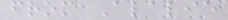from Alalie
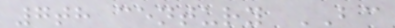7th century BC
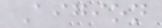Aigion
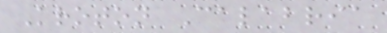Kroton Calabria
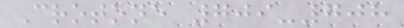Crotone 709-708
